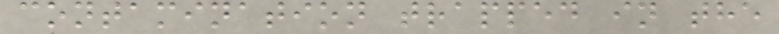contamination trapped in the
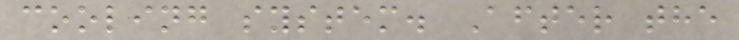cooling system. After the
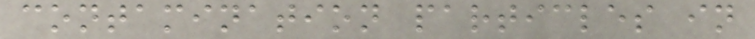contamination particles in
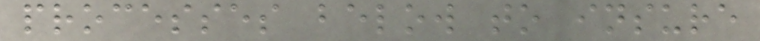processes below to insure
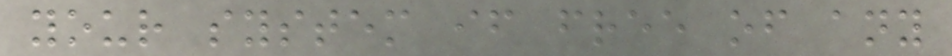your system if free of any
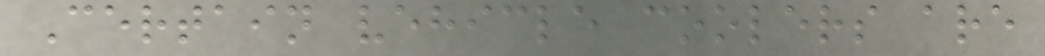Certain vehicle coolers are
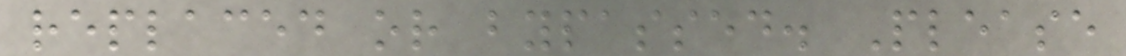replaced or bypassed. Please
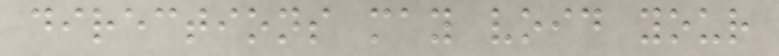directions may void your
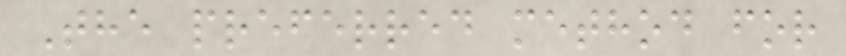The preferred method for
